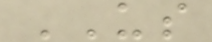US
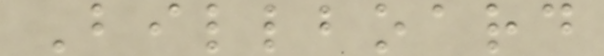Billboard
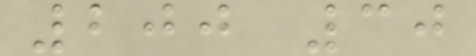200 30
